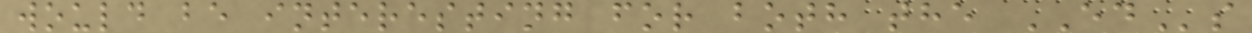would be interesting for both the EDs
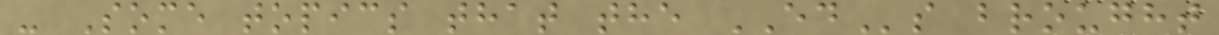- Some topics that the EDs brought
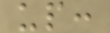up:
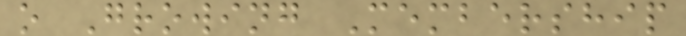o Growing Membership
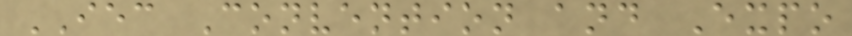IEC Convention and Expo
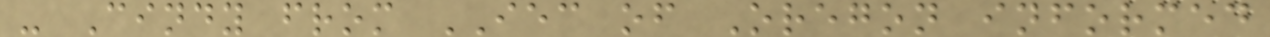- Cindy from IEC of Oregon informed
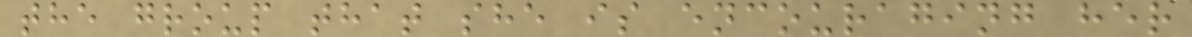the group that she is encouraging her
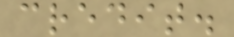credit.
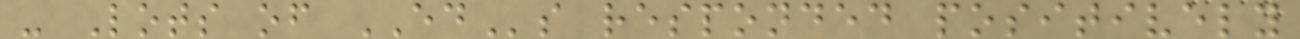- Lots of EDs responded positively
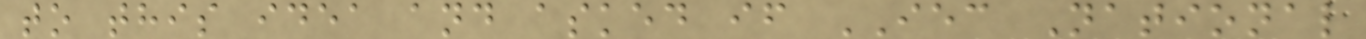to this idea and asked if IEC National
